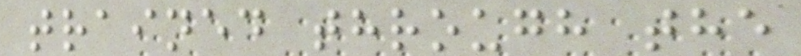trained through the
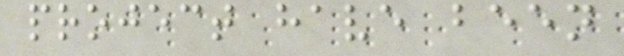project have been
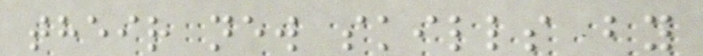their new skills by
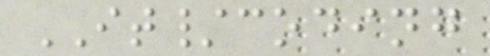IT/coding
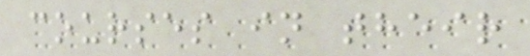courses in their
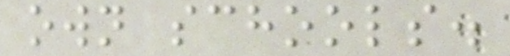own schools.
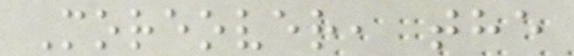Moreover, the
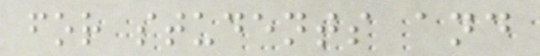for students and
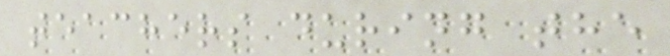teachers during the
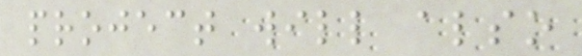project will also
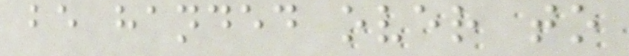be handed over to
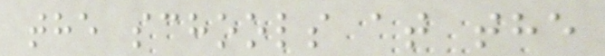the schools at the
